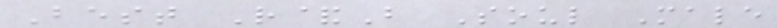Best R&B Soul Male
